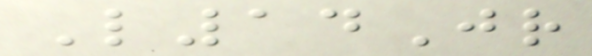L14Jr
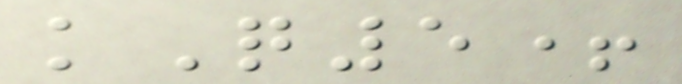kQ5+
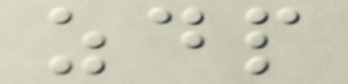zdp
